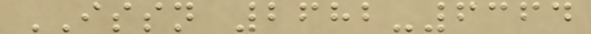ISSN 2682-6364
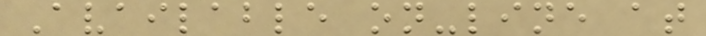Available on-line at
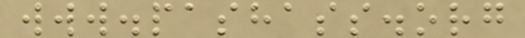www.pashass.org
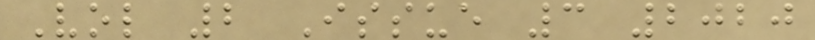Vol 2 Issue 3 2020
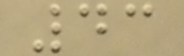43
